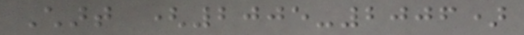Chart (2005-2006)
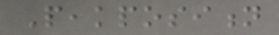Peakposition
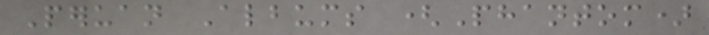Peruan Albums (Phantom)
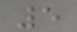5
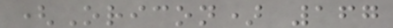(Oricon) 167
